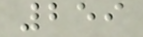259
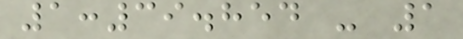1:39.854 - 1
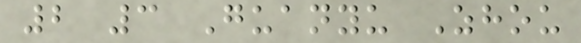2 3 Guanyu Zhou
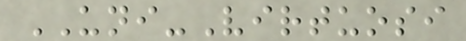UNI-Virtuosi
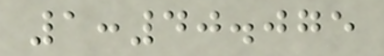1:40.075
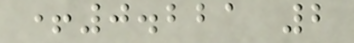+0.221 2
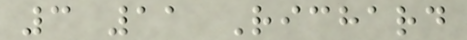3 11 Richard
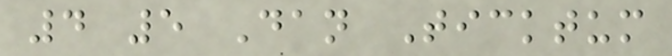4 5 Dan Ticktum
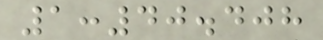1:40.408
